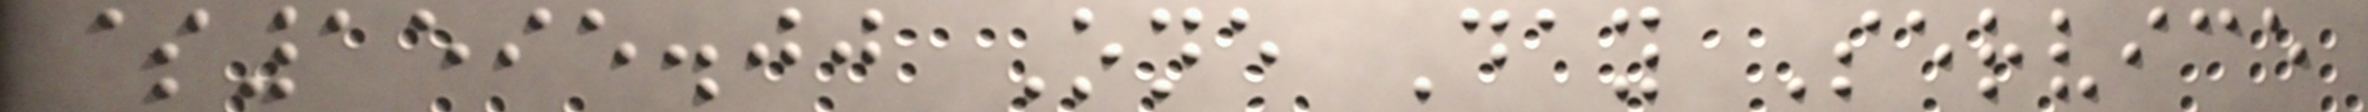$1595.00 One Day Service
